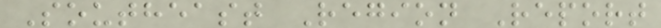Southeast Region Report
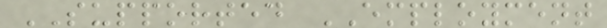SUPPORTED EMPLOYMENT
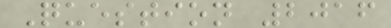Question 2016
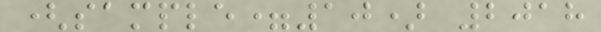(sample=10) 2018
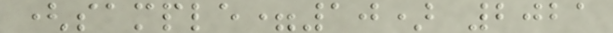(sample=10) 2021
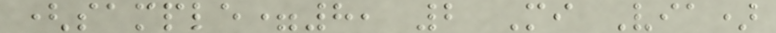(sample=8, 2 Mi Via)
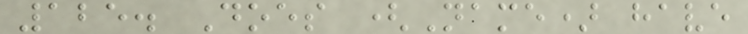125. Does (Name) have
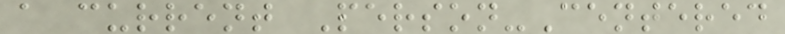a current Person-Centered
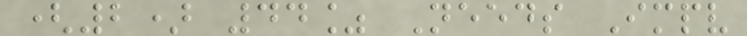(2) 44% Needs Impv
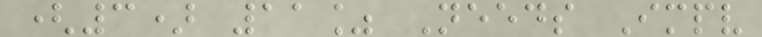(3) 11% Needs Impv
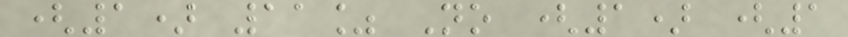(1) 11% No (1) (1
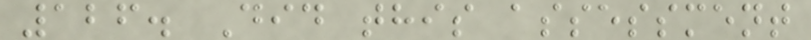126. Did this assessment
